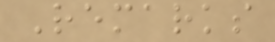Remarks
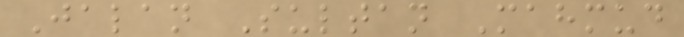Jalan Sultan Mahmud
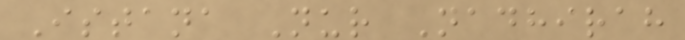Istana Nur Nadhirah
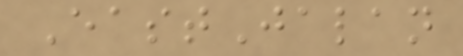EastJalan
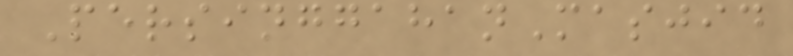PersinggahanMasjid
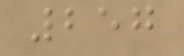257
